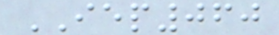IEP060
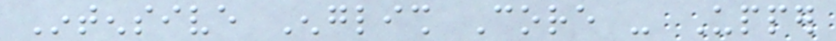Intensive English Core - Upper
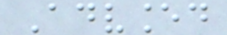Advanced
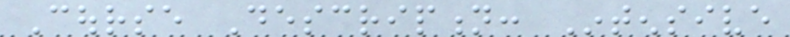Course Description: Intensive
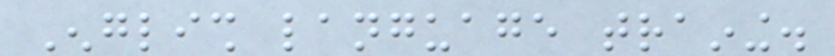English language training.
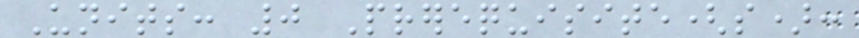Units: 0 Prerequisite(s):
